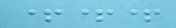+++
